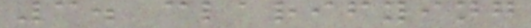3. clarifying
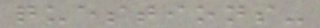questions-
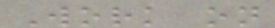Work on
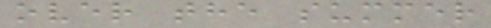over the summer
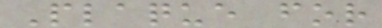Plaque for
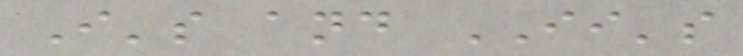I's and II's
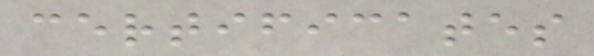certificates
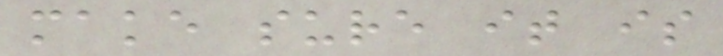make sure it is
